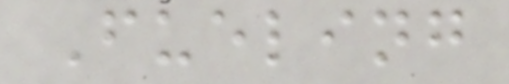Fueling
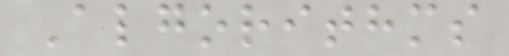Algorithms
